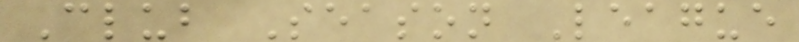Club Season League
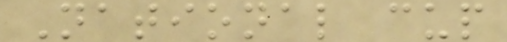National cup
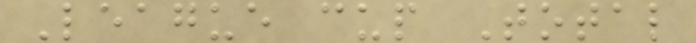League cup Total
